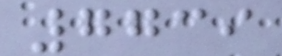7739
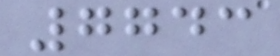7743
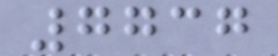7737
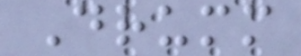Drumm
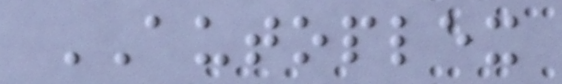AUTOPLEX
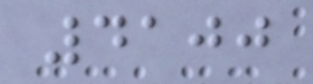4100
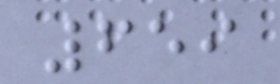659
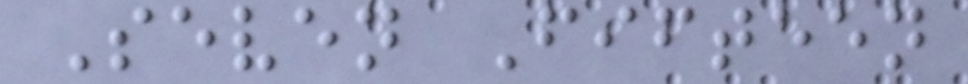Seven Fifteen
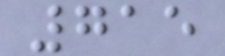715
